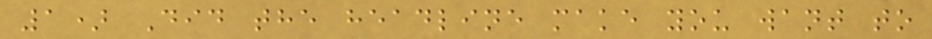1) Did the headline make you want to
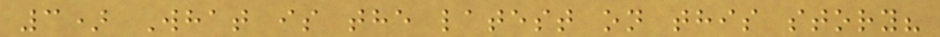3) What is the latest on this story?
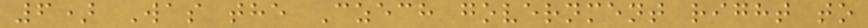6) Was the Czech government right to
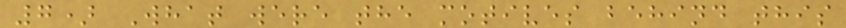7) What were the motives behind this
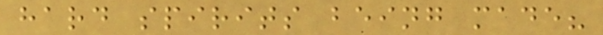hard spirits being made?
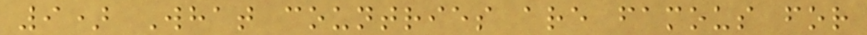9) What countries are famous for
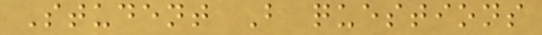Student B questions
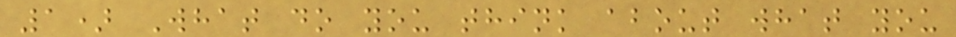1) What do you think about what you
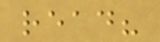read?
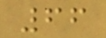66
